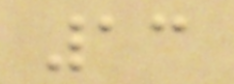13
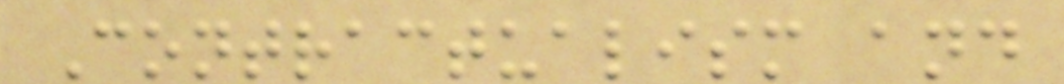Contractualism and
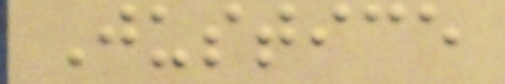Justice
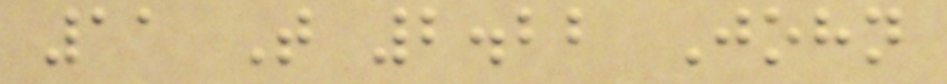11 T 2.22 John
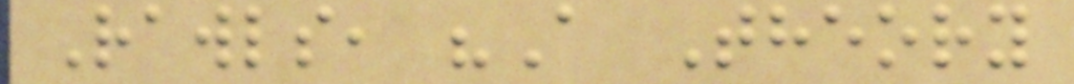Rawls, "A Theory
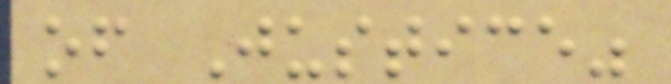of Justice"
